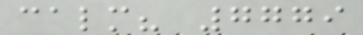calm? 7779
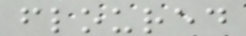floured
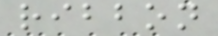ribbon
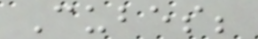Cubes;
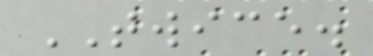TWICE.
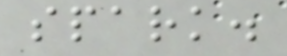spark.
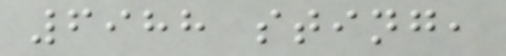6988 sting,
